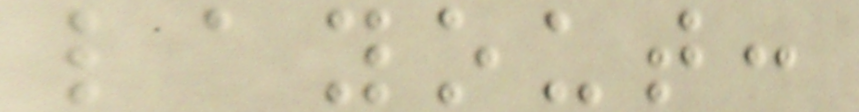layout:
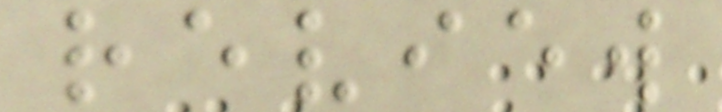review
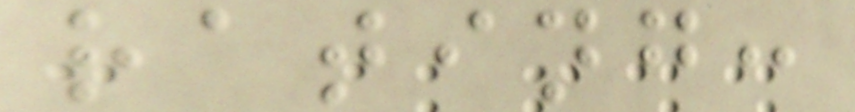rating:
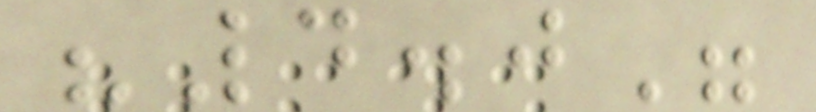"4.0"
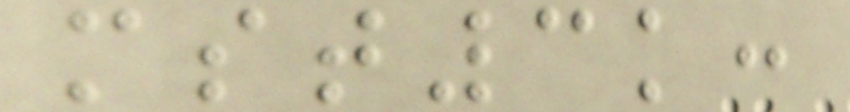mst3k:
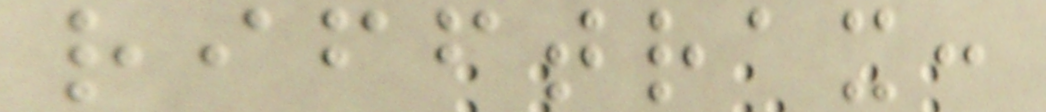rifftrax:
